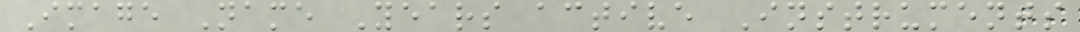Image Name Years active Instruments
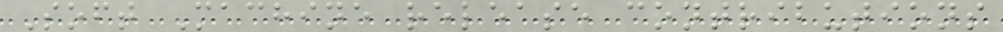Soft Machine release contributions
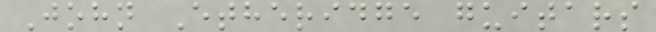John Etheridge guitars
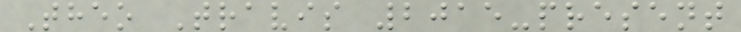Theo Travis 2015-present
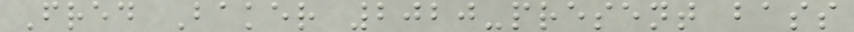Fred Baker 2020-present bass
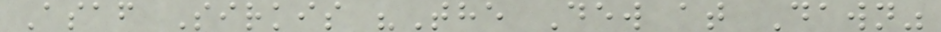Asaf Sirkis "The Dew at Dawn"
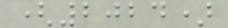(2024)
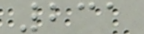231
